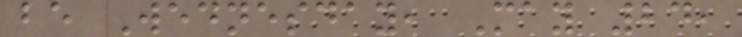be Wednesday, May 24,
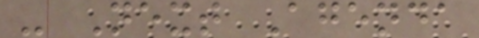- Next Agenda
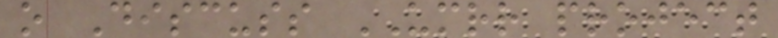o Discuss UMRR project
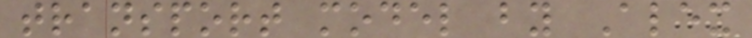transport model by Alex
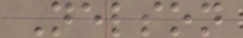Nelson
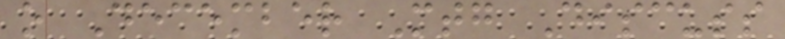o December Mtg Discuss
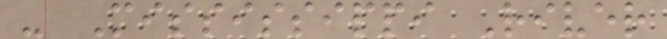- Mississippi River
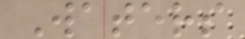Waters
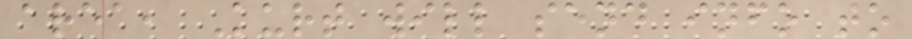area, Kurt will send info to
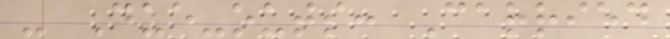- Due-outs: Carried
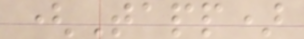(Tapp)
